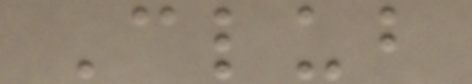Club
